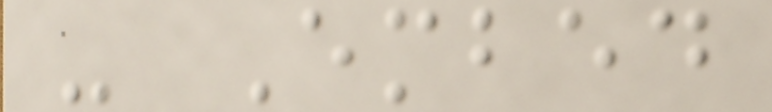- Embed
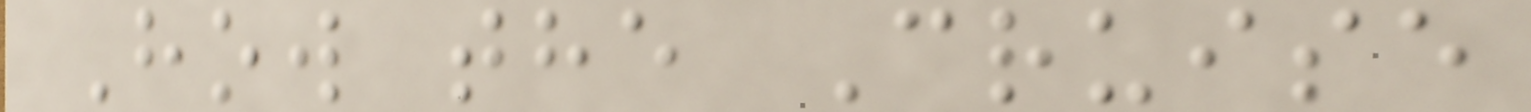How the Cruise
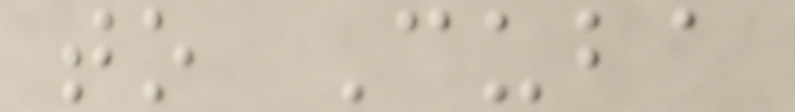to Cuba
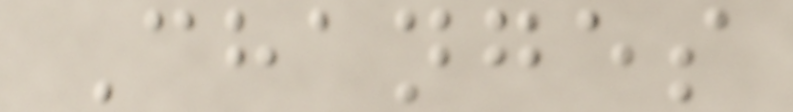Changes
